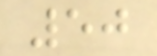50
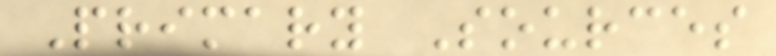Primary Sources
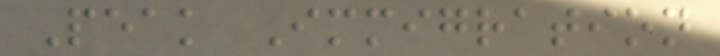Peak Immigration
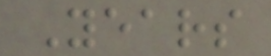Years
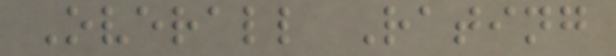Overall Rating
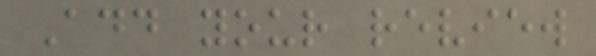Add your review
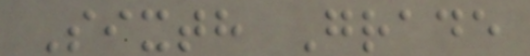Sixth Grade
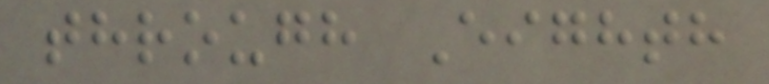through Eighth
